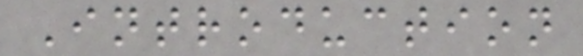Introduction
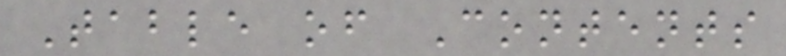Table of Contents
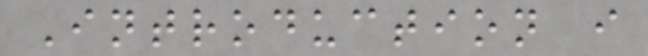Introduction i
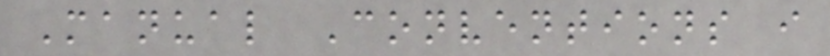Manual Conventions i
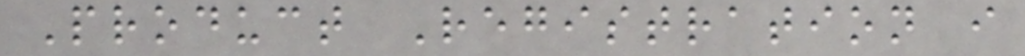Product Registration i
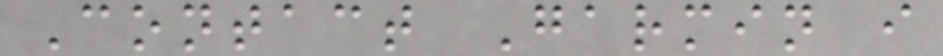Contact Garmin i
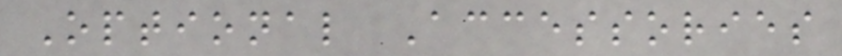Optional Accessories
